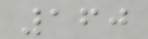160
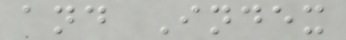and Index
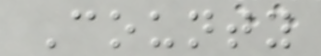County
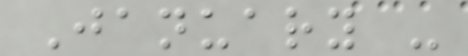January -
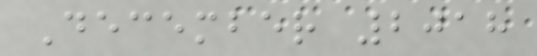December 2018
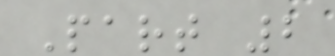Part 2
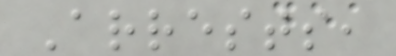Arrests,
